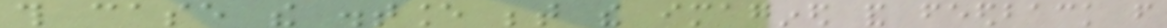this case the distance between the imagined and feedback from
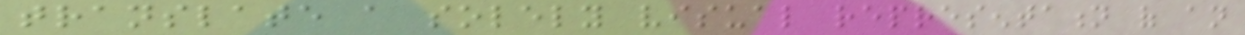translate a solely visual representation of an
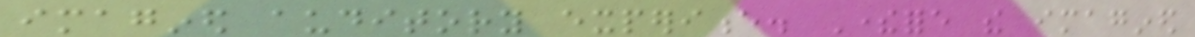imagined auditory experience. Therefore the imagined
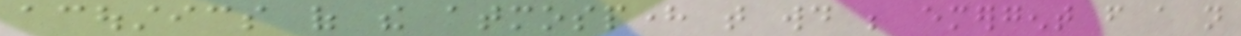acoustics of the atmosphere that would be emergent from a not
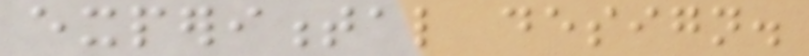experimental design.
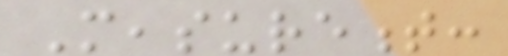Measurement:
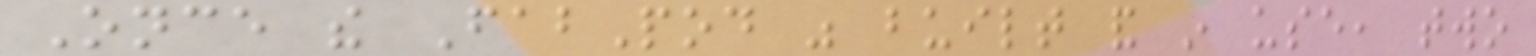Once the FabPod was built and in use, two
